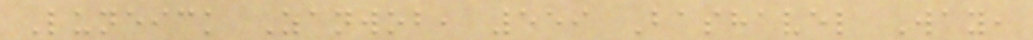Luneick Zanwob, 559 Bashavel Way,
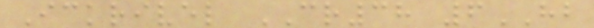Ickrivel CR38 6HB
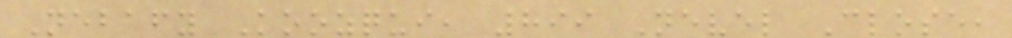Nebafy Koozqui, 899 Nevel Close,
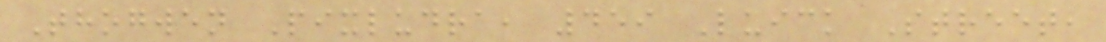Thogwen Pixludra, 459 Luick Street,
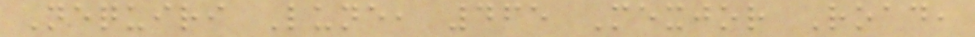Nequiri Lune, 465 Mexjor Road,
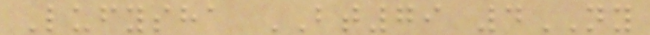Lufysha BT79 4NY
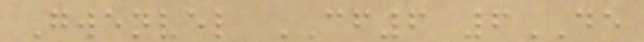Gwenvel CF6 6DE
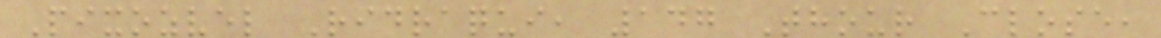Pixozvel Ridraqui, 147 Thour Close,
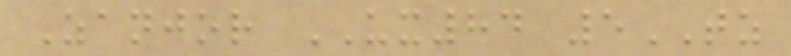Zanjor UX84 5TZ
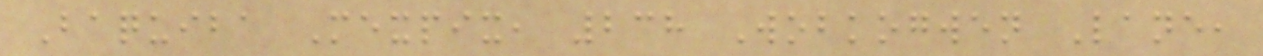Baquiba Mexpix, 238 Wobkogwen Lane,
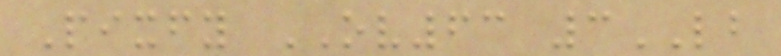Pixfy OV63 3LB
